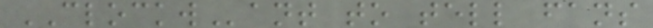CLOCKWant to tell fans
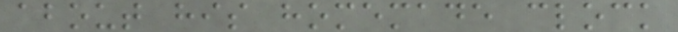about his homemade clock
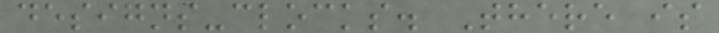designs-clocks. There is
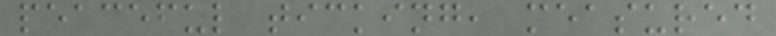peaceful ticking, measured
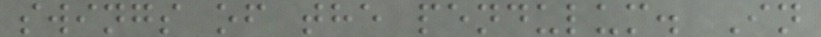swings of the pendulum. In
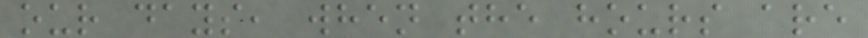our days, when the hours are
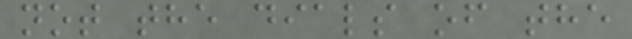not the dials of the
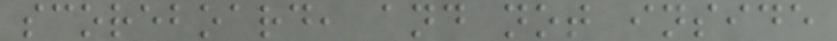scoreboard, and not inside
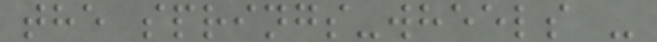the springs-wheels -
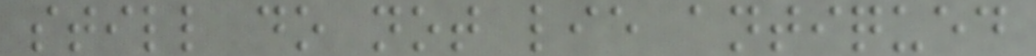still do not lie antiqued
